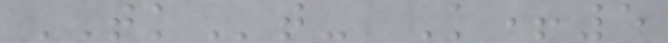TKt- K+5
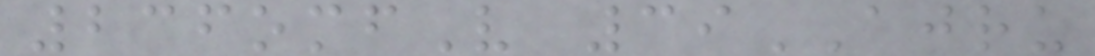236omfV 39AJRU
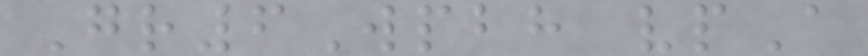Gr6Wpbh vpA
